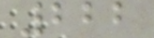222
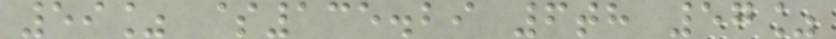59% $135.29 6th 57%
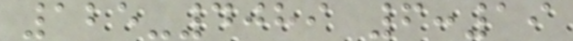125-4089 6:19
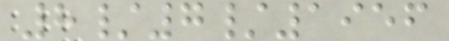8/7/1956
